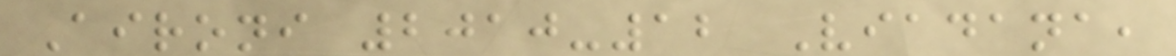Aironi 2010-12 Viadana,
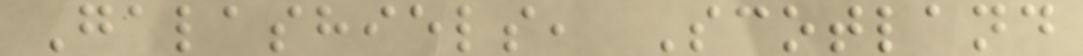Galashiels, Scotland
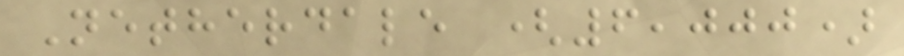Netherdale (6,000)
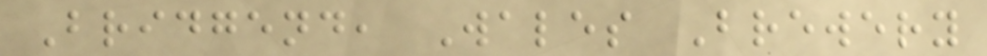Bridgend, Wales Brewery
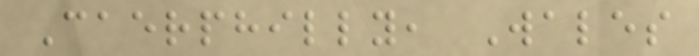Caerphilly, Wales
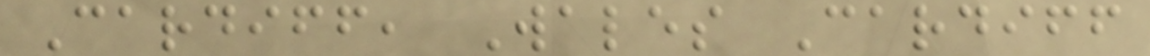Cardiff, Wales Cardiff
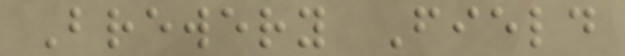Brewery Field
